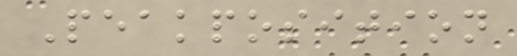Peakposition
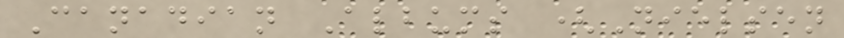Canadian Albums (Nielsen
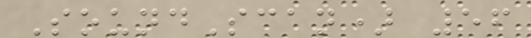SoundScan) 56
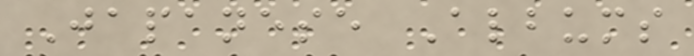Japanese Albums
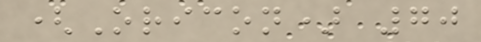(Oricon) 70
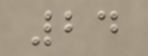24
